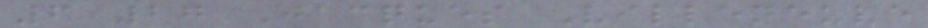6 27 Jacques Villeneuve
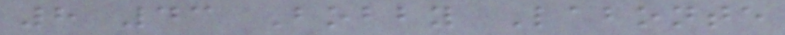8 43 Bobby Labonte
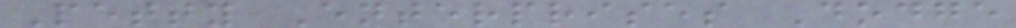Petty Enterprises Dodge
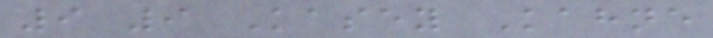9 9 Kasey Kahne
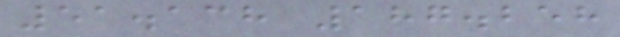51.138 187.258
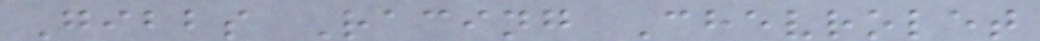Gibbs Racing Chevrolet
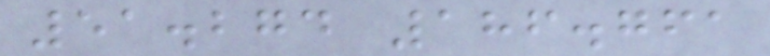51.274 186.761
